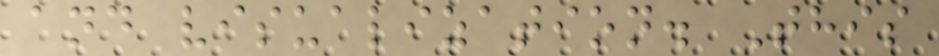and visualization. This
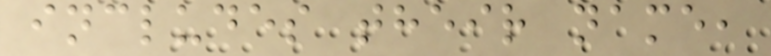includes their name,
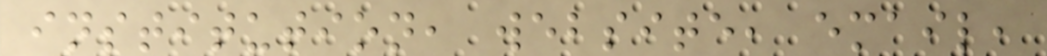institution, website, email,
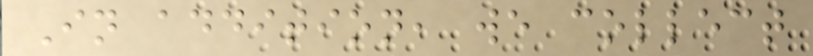In addition, we collect
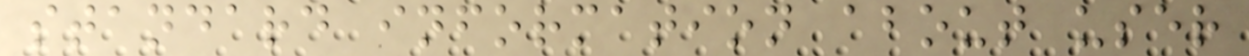standard information about user
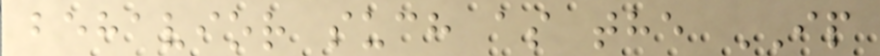behavior such as the IP
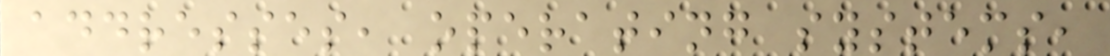addresses, operating systems,
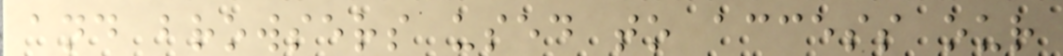and browsers used to access our
